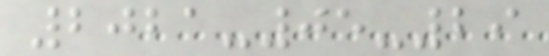2021-05-29
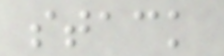stack
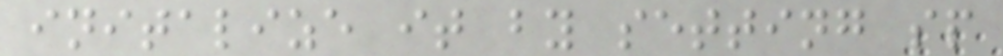initalize it by setting sp
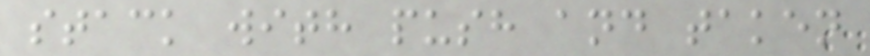stack with push and taken
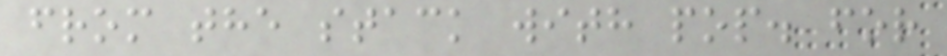from the stack with pop. for
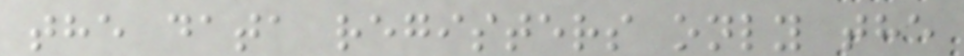the data registers only the
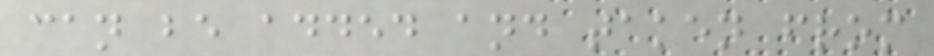can be added and taken from
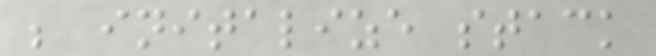; initalize stack
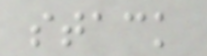stack
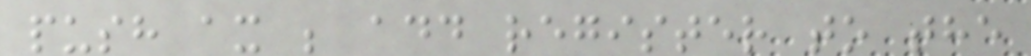push ax ; add register to the
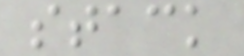stack
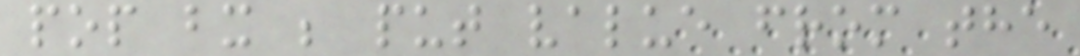pop bx ; put value from the
